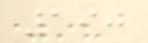190
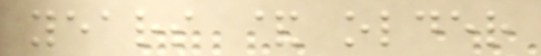years & older
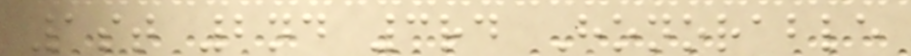1st 2nd 3rd Honorable
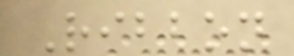Ribbon
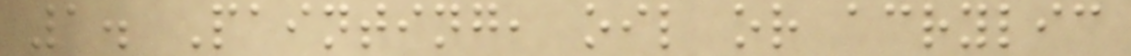1. Painting, oil or acrylic
